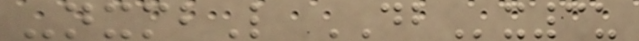-nxmbL DBx3u
